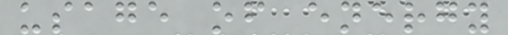usage of energy
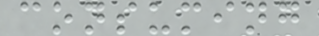consuming
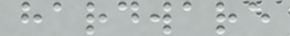hardware
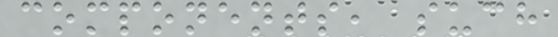components, such
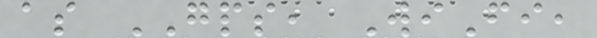as GPS, WiFi,
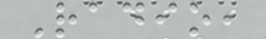Radio,
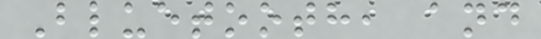Bluetooth, and
